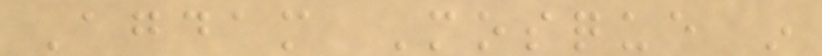Agdam Mosque in
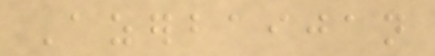Azerbaijan
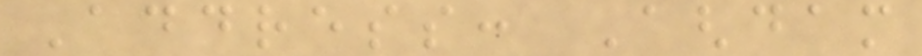Address: Aghdam
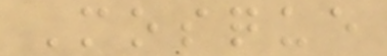Mosque
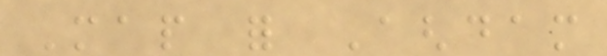Map for Aghdam
